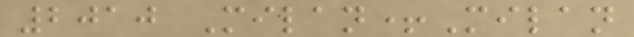2010 Milan+Milan
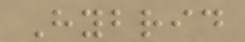Hybrid
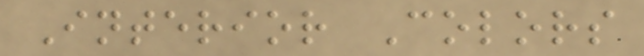Interior Colors
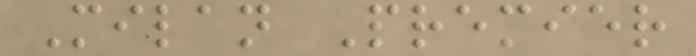Milan Premier
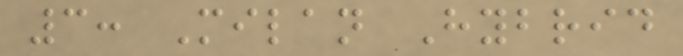3: Milan Hybrid
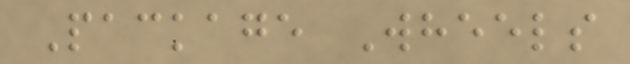Package Wheels
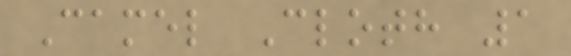Camel Cloth 1
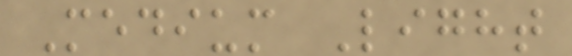Medium Light
